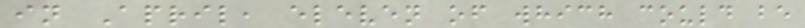in April, eleven of which could be
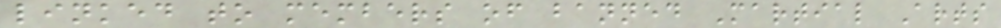linked to members of banned Martial Arts
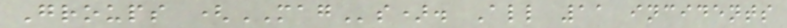Groups (MAGs). All 11 incidents
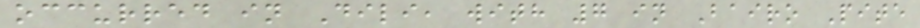occurred in Dili, with 7 in Bairo Pite
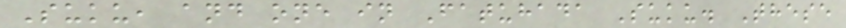Suku, and one in Fatuhada Suku. These
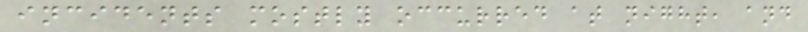incidents mostly occurred at night, and
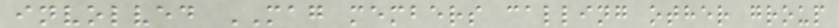involved MAG members calling other group
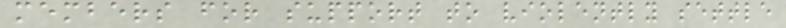members for support to violently settle
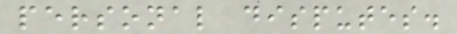personal disputes.
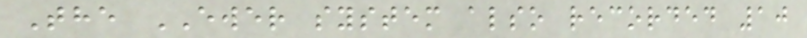The EWER system also recorded 10
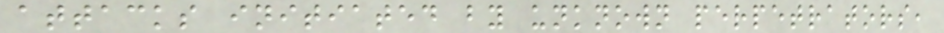attacks initiated by unknown perpetrators,
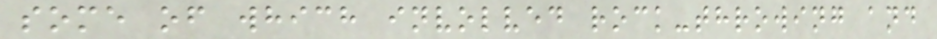some of which involved rock-throwing and
